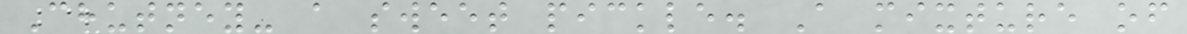Chutney- a sweet pickle. A mixture of
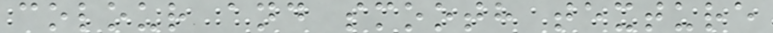colour and smooth texture
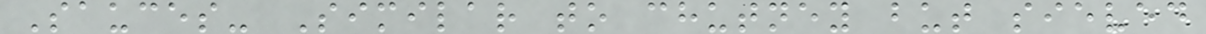Sauces- Similar to chutney but sieved
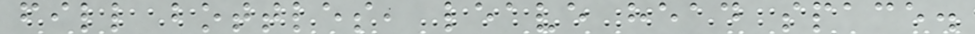fill bottles, leave head space.
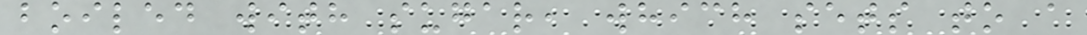boiled with sugar, which sets to a
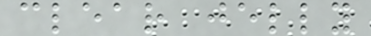clear jelly
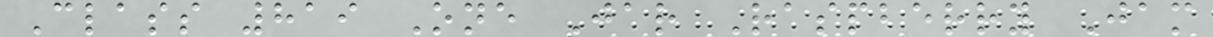Class 819 One Jar Raspberry Jam
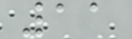11
